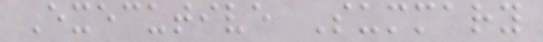Executive Summary
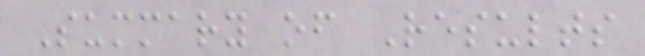Summary of Results
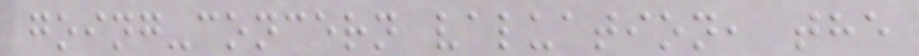going-concern valuation, the
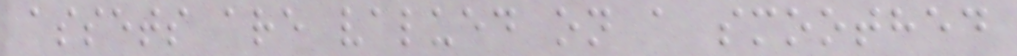assets are valued on a smoothed
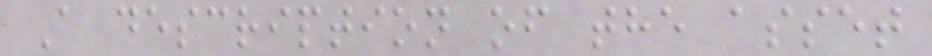A description of the asset
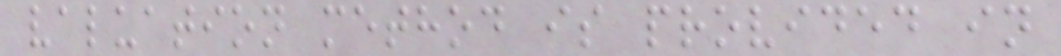valuation method is provided in
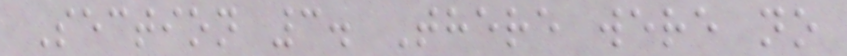Section 3. There were no
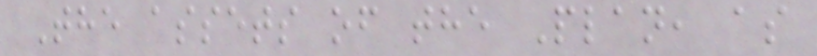The assets of the Plan, as
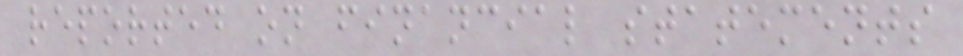reported on financial statements
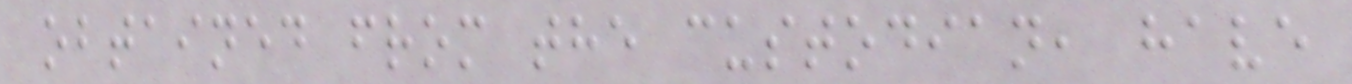obtained from the custodian, have
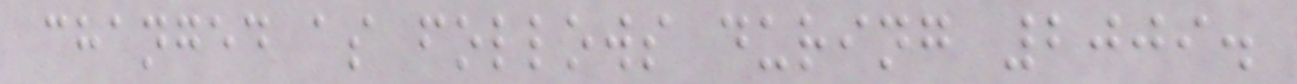changed as follows during 2009.
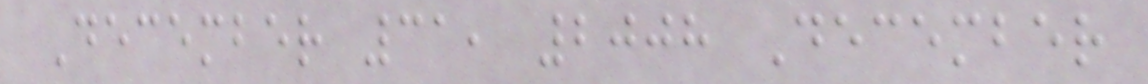December 31, 2008 December
